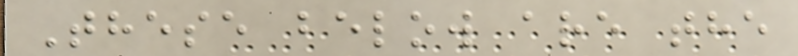These below are the
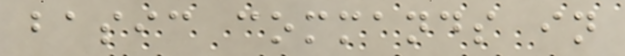basic commands in
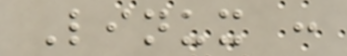Linux :
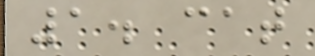1. cat
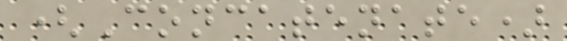(Concatenate)
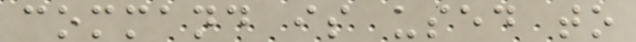command is used to
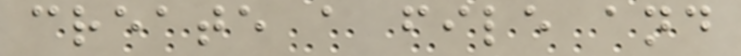create a file and
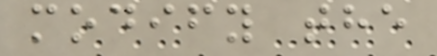modify the
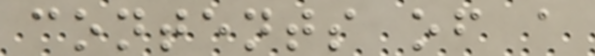contents of a
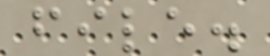file.
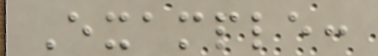Example:
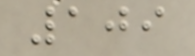109
